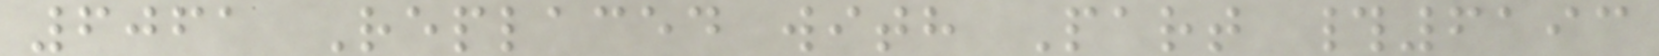6061 Replaced with Part #6193
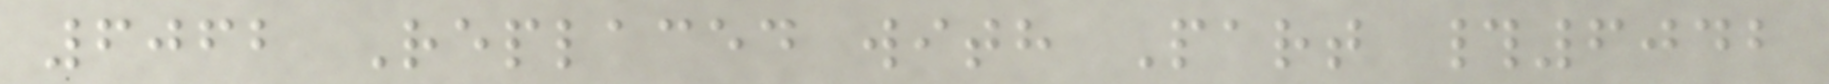6062 Replaced with Part #6042
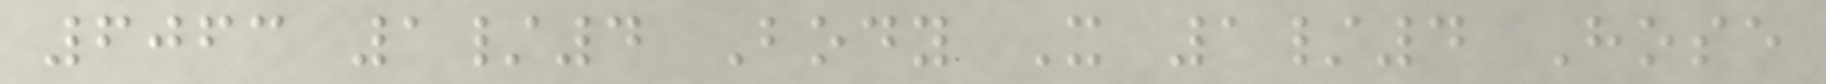6063 1/4 Body X 1/4 Hose
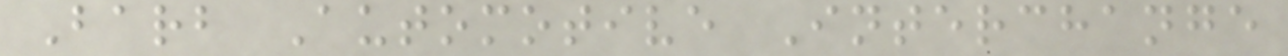Barb Automotive Interchange
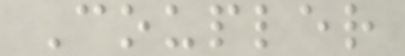Coupler
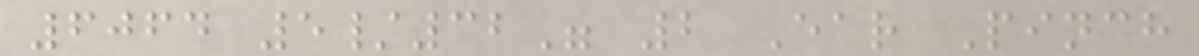6064 5/32" 2 Ear Pinch
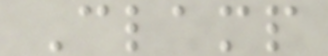Clamp
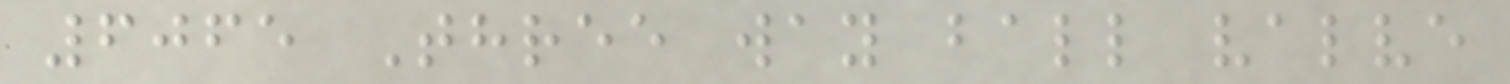6065 Three way ball valve
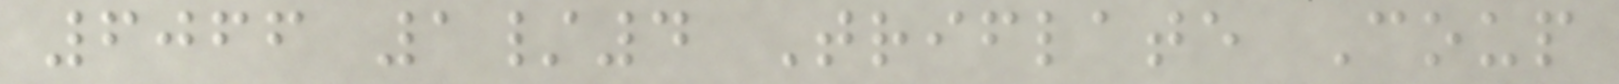6066 1/4 Triflate Coup
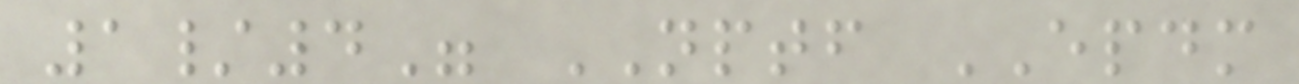1/4" NPTF EPDM
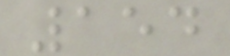154
